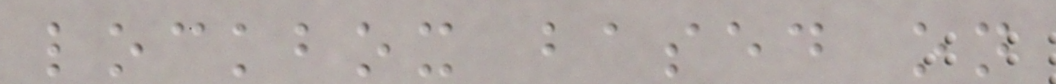lockbox based on
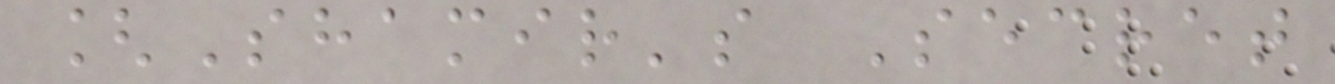[Shamir's Secret
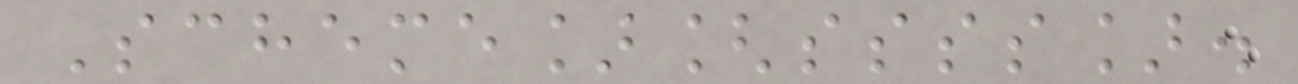Scheme][ssss].
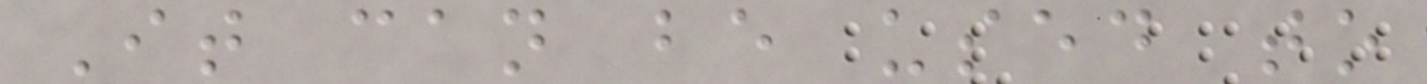It can be used to
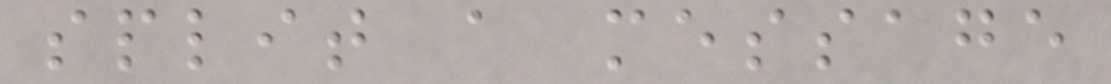split a message
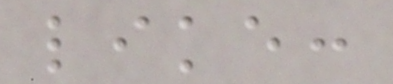like:
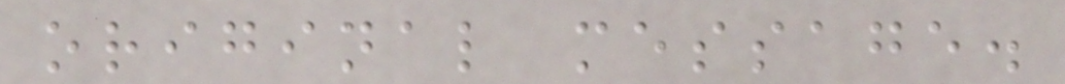original message.
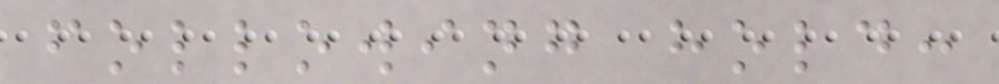following hold:
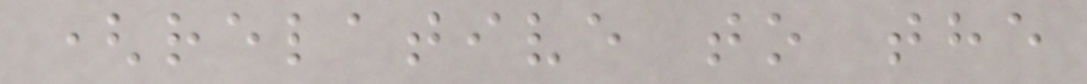(relative to the
